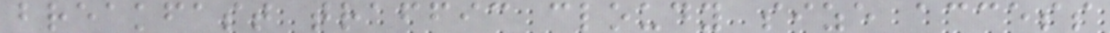breakfast traffic cloudy size access
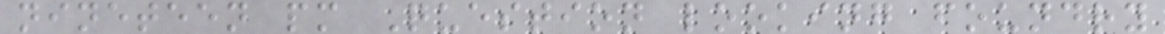nineteen pm Question looking foundry
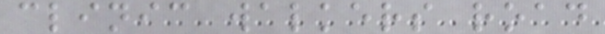clinic walkers road
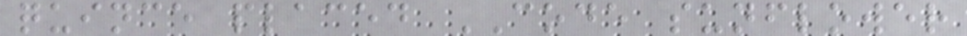quince placed CODE sunflower
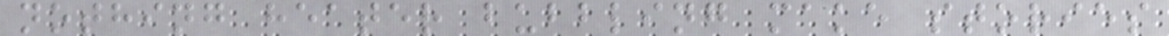nothing heater bubbling make stories
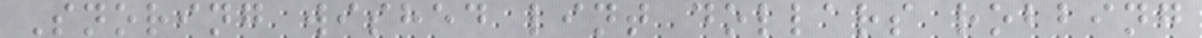Snoring wished lint dollars robbing
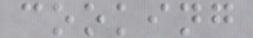cooking
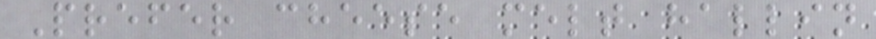Prefer cheese melt hallin
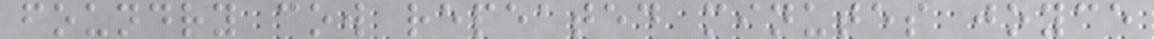foundry cow repeated minutes joyce
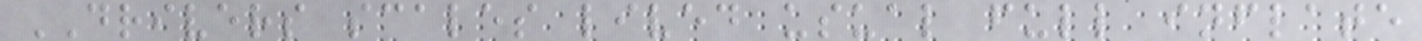DRIVERS scales lived usual full inflate
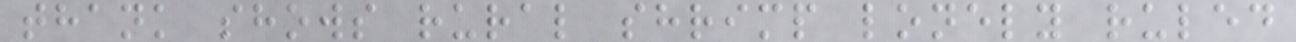thank shows rural shrimp lonely ruled
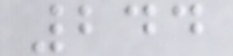244
